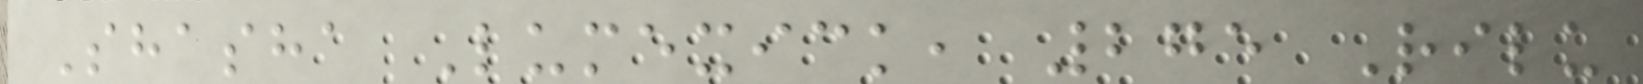Shasha Lumexick, 275 Rilu
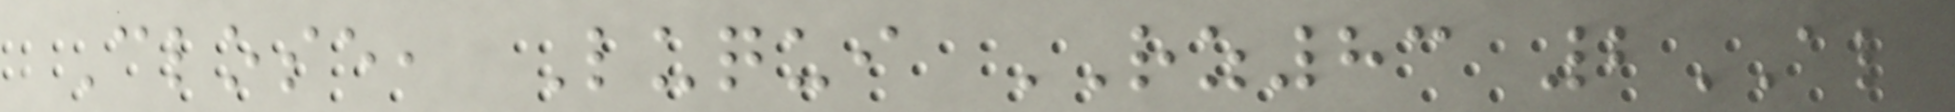Close, Luqui RZ83 2AL
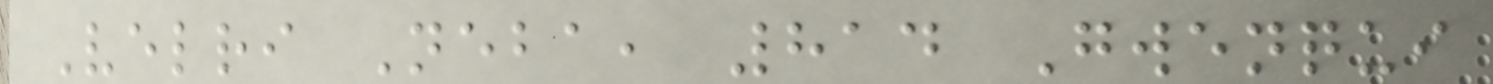Velri Neba, 814 Gwenqui
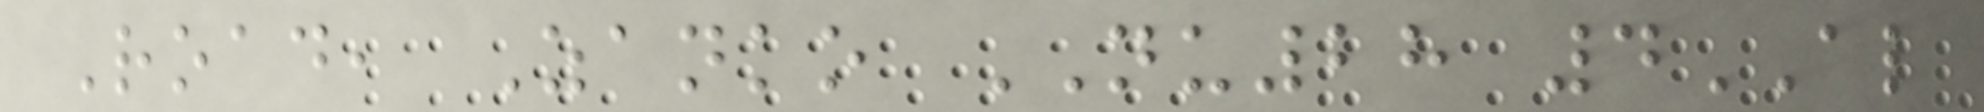Road, Zanko NU28 4AL
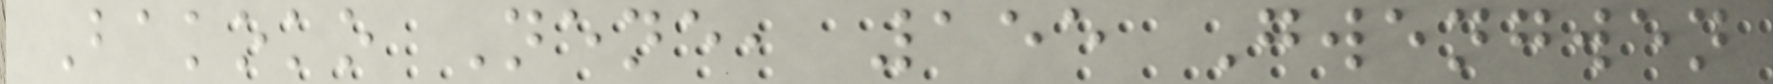Bakoko Nene, 155 Gwengwen
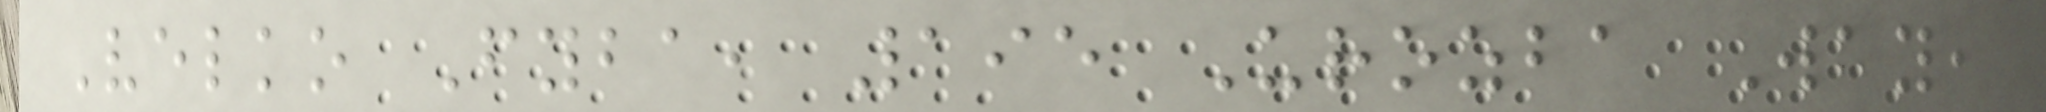Velko Fyba, 195 Urozba Way,
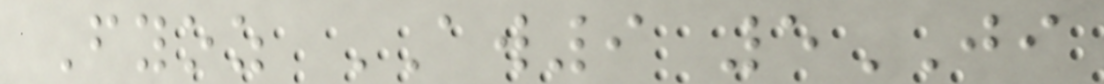Fyoz AW9 5JI
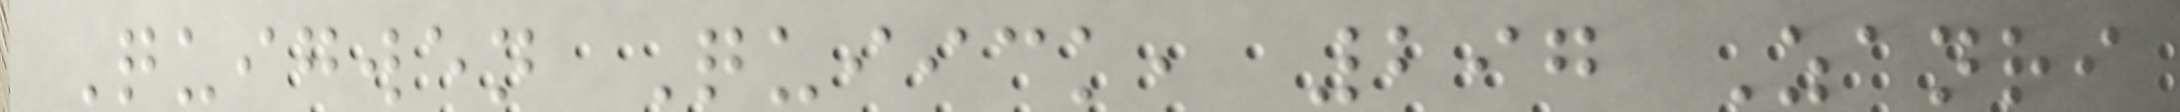Quigwen Quiick, 297 Zanri
